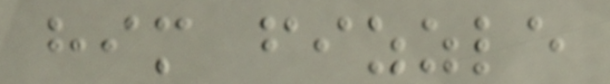him fizzle
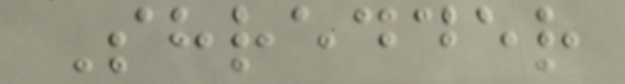Shredder
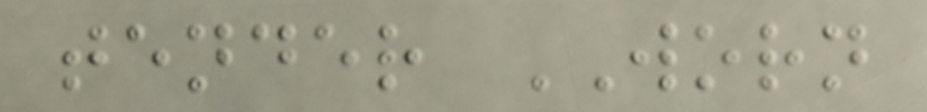tender WORN
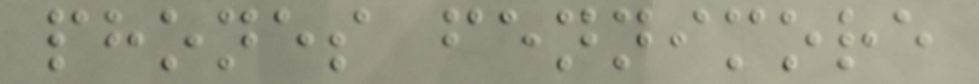phones fennimore
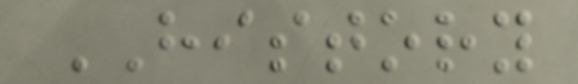HISTORY
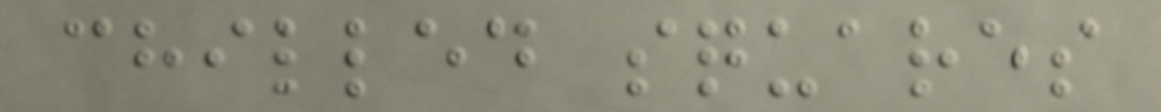chilled squares
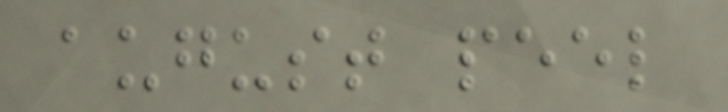august peel
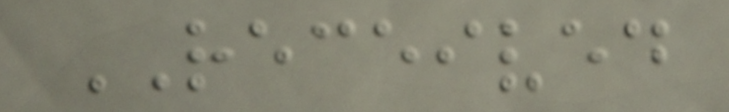RECEIVED
